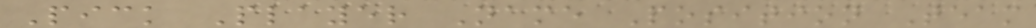Pick Player Name Position Team
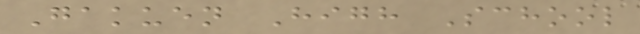Gakuen High School
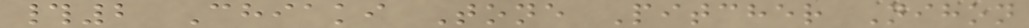#2 Chiaki Tone Pitcher Nihon
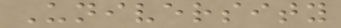University
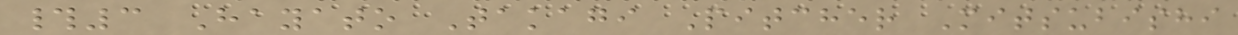#3 Hayato Takagi Pitcher Mitsubishi
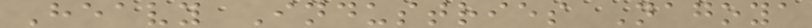Heavy Industries Nagoya
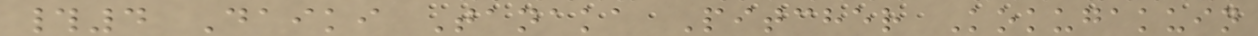#4 Daiki Tanaka Pitcher Kokugakuin
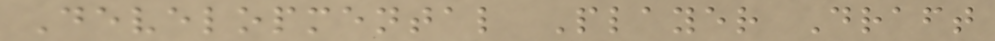Developmental Player Draft
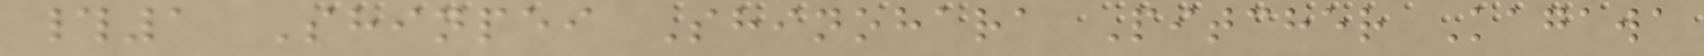#1 Shinpei Shinohara Pitcher Kagawa
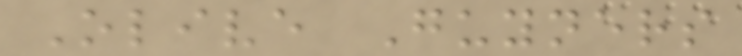Olive Guyners
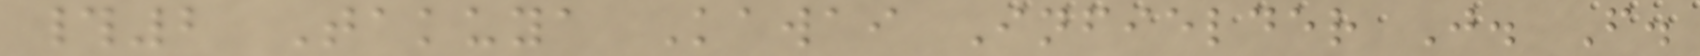#2 Takuya Kawai Infielder J. F.
